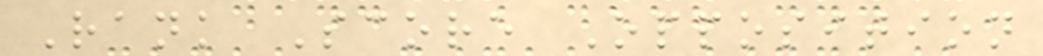Rank Score Opposition
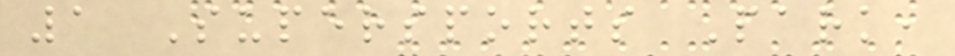1 Supersports Park,
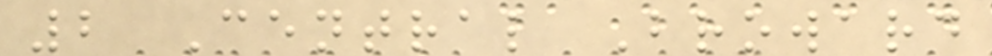2 Central Broward
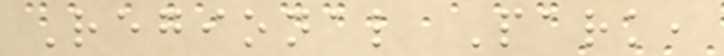Regional Park,
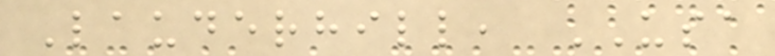Lauderhill, USA
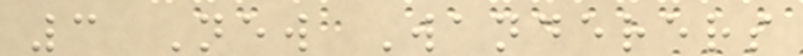3 New Wanderers
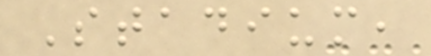Stadium,
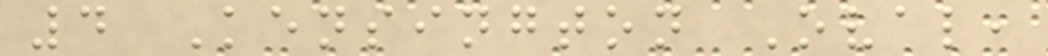4 Kensington Oval,
